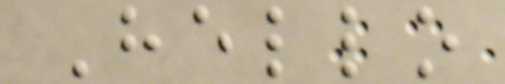Hello
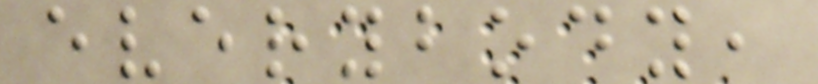everybody,
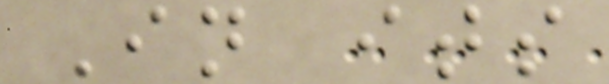In its
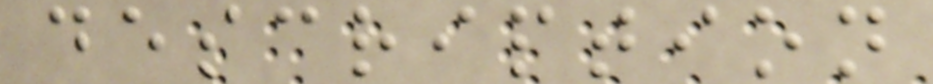description
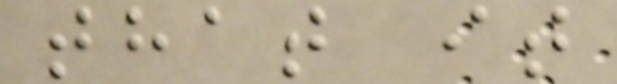that it
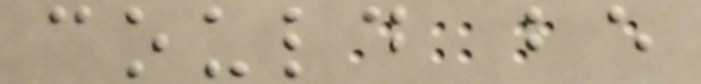could be
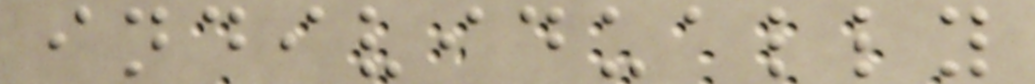individually
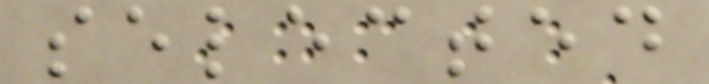selected
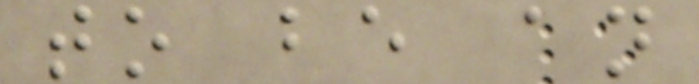to be an
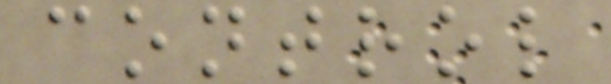control
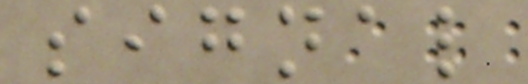signal
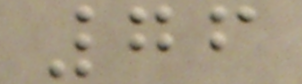76
